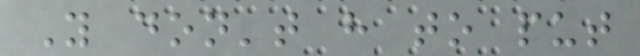You don't have to put
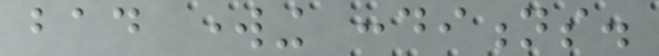bad working conditions.
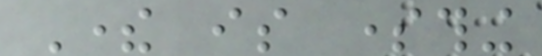There is something
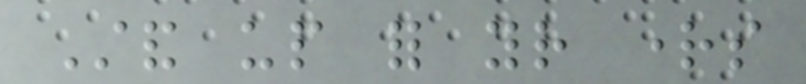Stand up for your rights
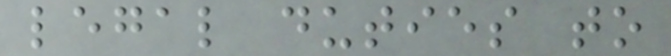legal duties to
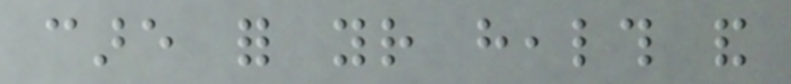care for your health and
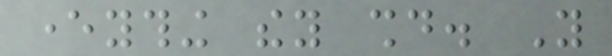everything they should. You
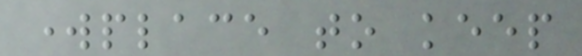workplace to keep
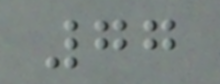77
